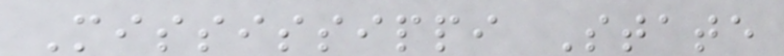Mississippi State
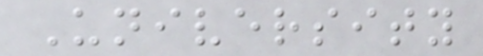University
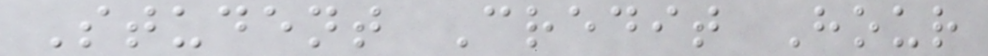Student Credit Hour
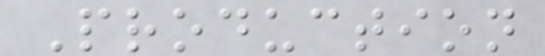Production
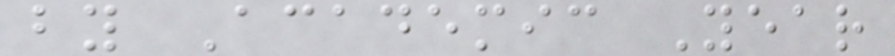by Academic Year
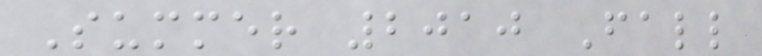Summer 2010 Fall
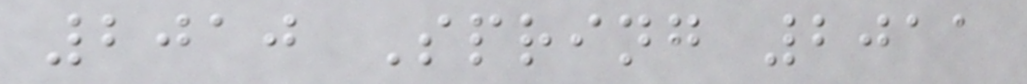2010 Spring 2011
